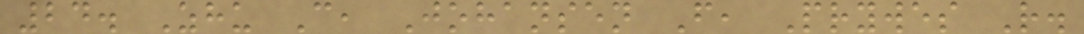24. Zhu C, Johansen F, Prywes R.
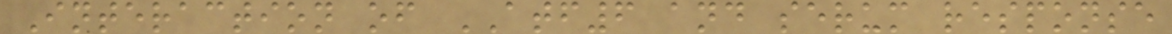Interaction of ATF6 and serum response
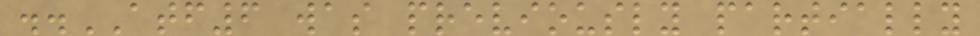..ATF6 was previously partially
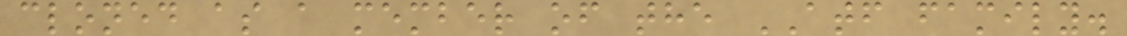cloned as a member of the ATF family.
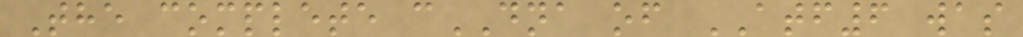The complete cDNA of ATF6 was
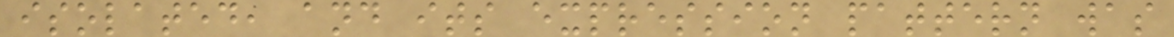isolated, and its expression pattern was
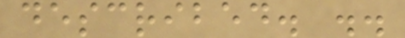described. ..
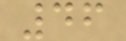46
